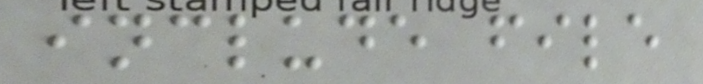include file
